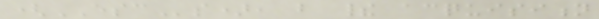(ESCs), but their acquisition
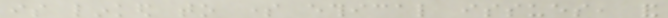is linked to some ethical issues, and
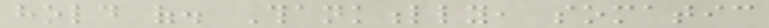hold of. Thankfully, somatic
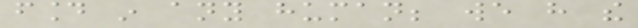found in any human; we have the
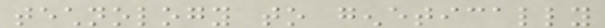technology to genetically
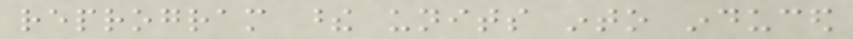reprogram these units into induced
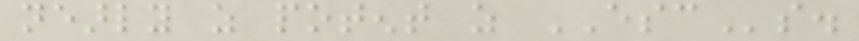nearly as potent as ESCs.
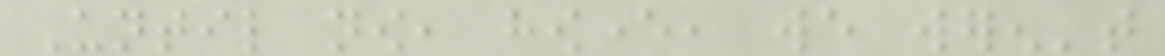Until now, however, we weren't
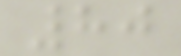80
